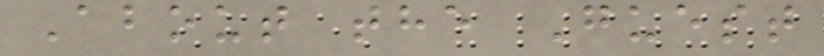About the Guest
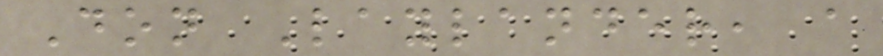Don Laylander, a
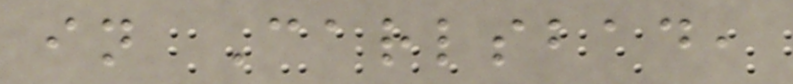in Carlsbad,
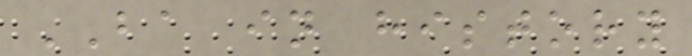BA in history
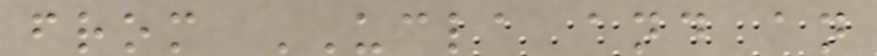from UCLA and an
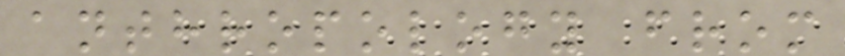anthropology from
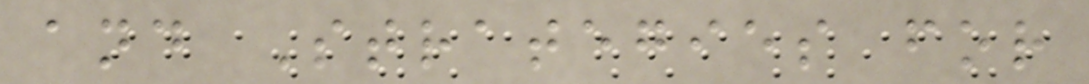and Strategies for
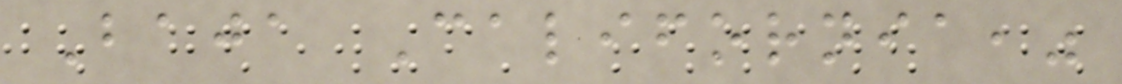Baja California,"
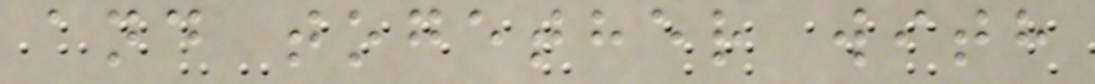and together with
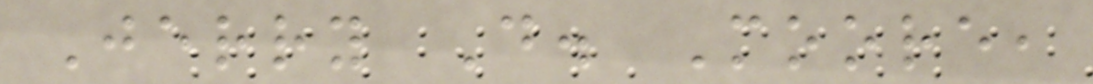Jerry D. Moore,
